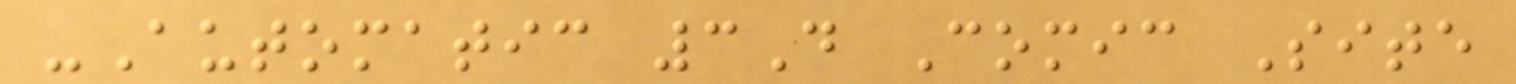-Automatic 3D Comic Site
